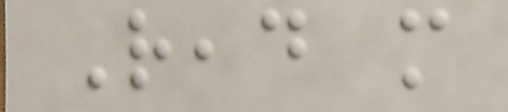Read more
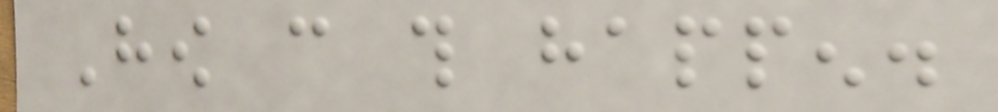How can this happen.
